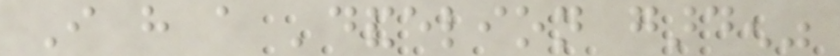I have a 'dandelion garden"
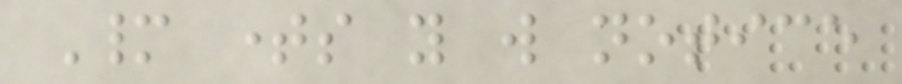Many times you will notice
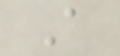A
